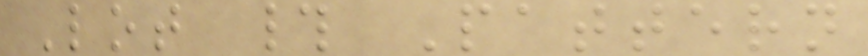Lot # Pattern
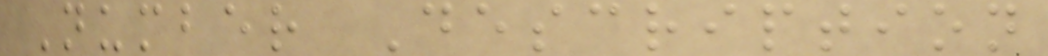Number Description
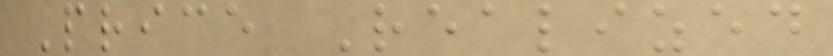Price Realized
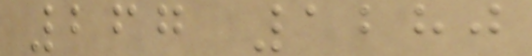267 1280
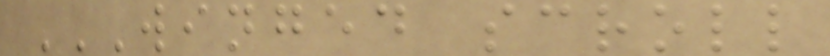WINGED SCROLL
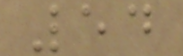54
